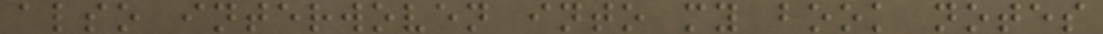also interwoven into my book notes
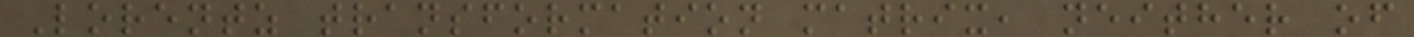Lorentz transformation matrix, neither of
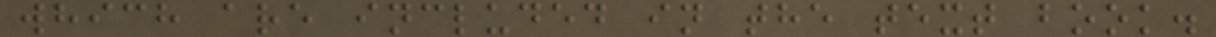which are included in the text book.
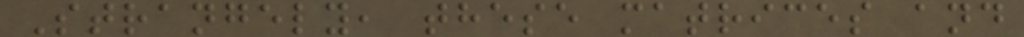Strangely, these matrices and
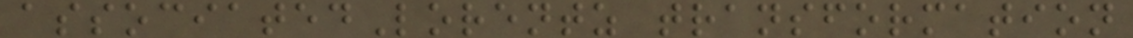associatedLorentz transformation
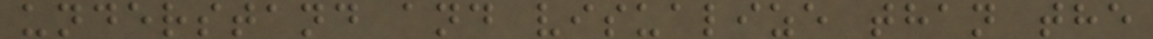understand and visualize than the
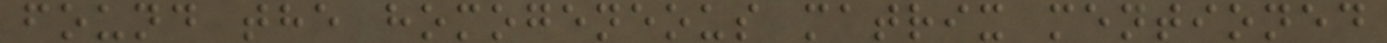found the homogeneous matrix mentioned
